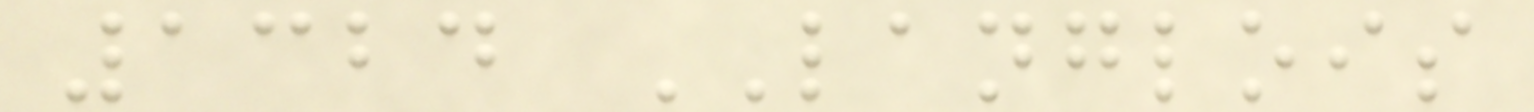1324 LANGLOIS
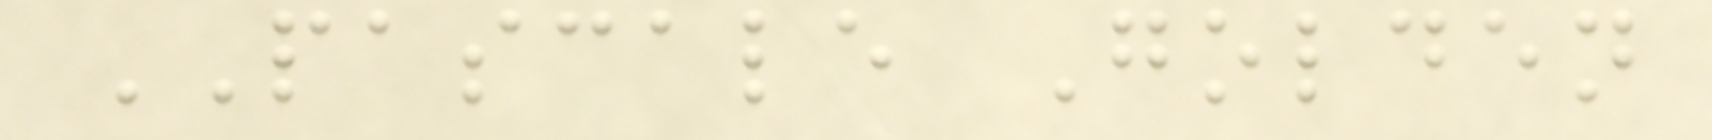PASCALE Golden
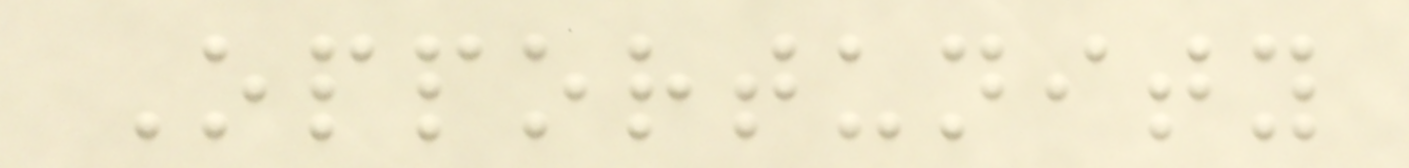Opportunity
